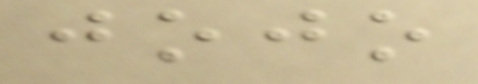jojo
